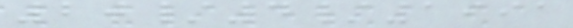20/4/1991
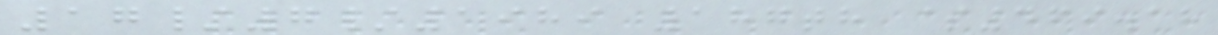17/7/1989 187th $469.18
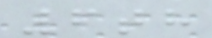6th
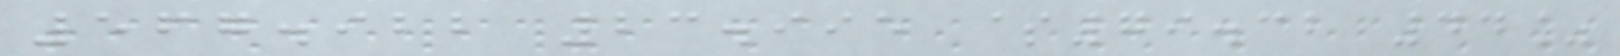567.922 23.995 $79.32 44%
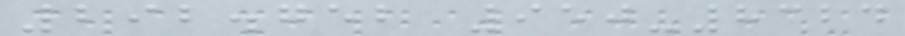292.752 950-8324
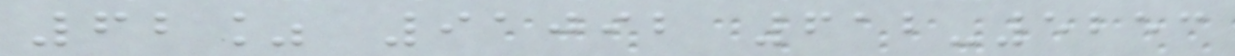62% 91092 612-5253
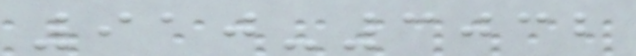910-3032
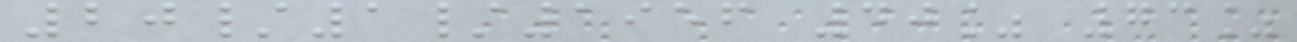20/1/1956 40% 73%
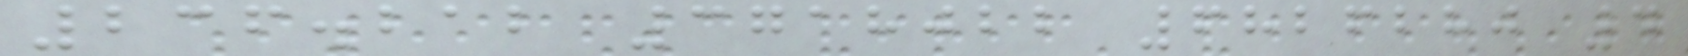236.212 3718022 6826280 4
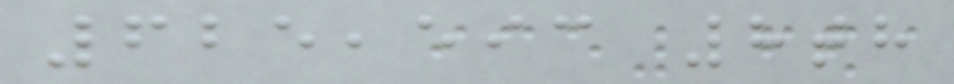625,593 8th
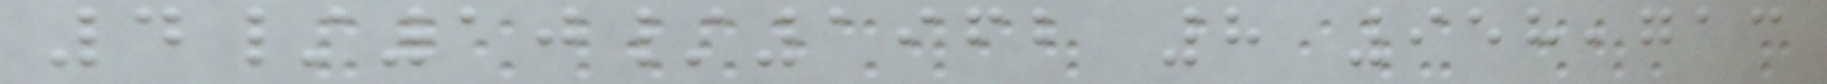4/10/1962 8 958,713
